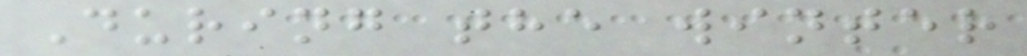During the winter
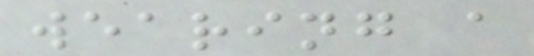wearing a
